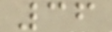36
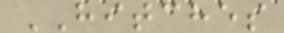HITCHES
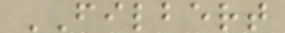FILBERT
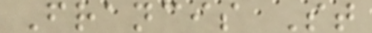Francis St
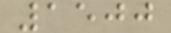1500
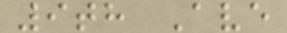9th Ave
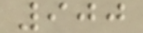900
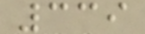339
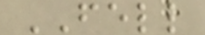FELL
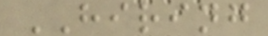HIRING
